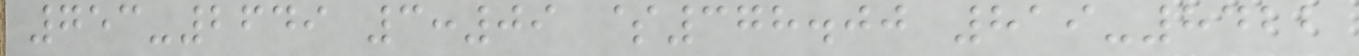753-2649 3:09 $378.00 819-8422
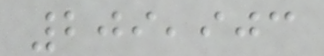209,903
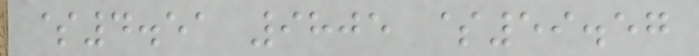$4.51 9805 $59.57
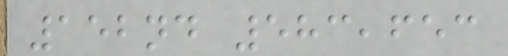152nd 583,653
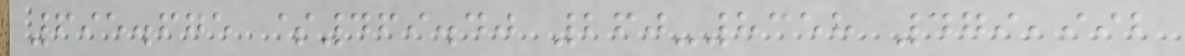695.675 $469.40 260-8358 479,992
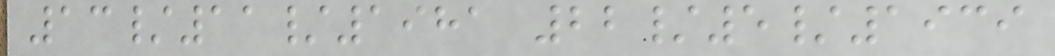13/11/1981 22/5/1939
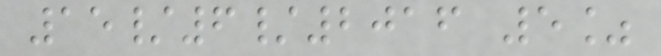15/6/2016 5%
